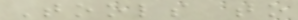Tools to
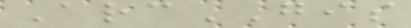ArcGIS
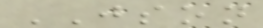JSON
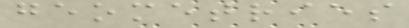geometries
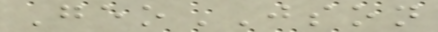GeoJSON
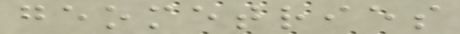geometries
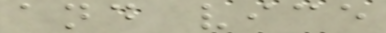and vice
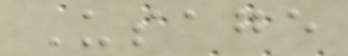Usage
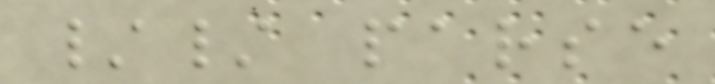// parse
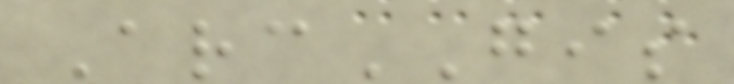ArcGIS
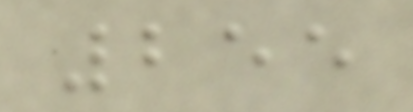255
